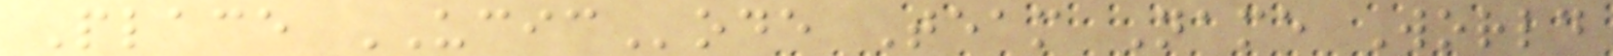Place UCICode Team Name World
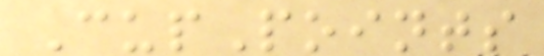CupPoints
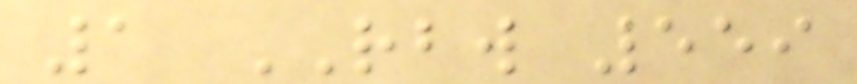1 RBW 559
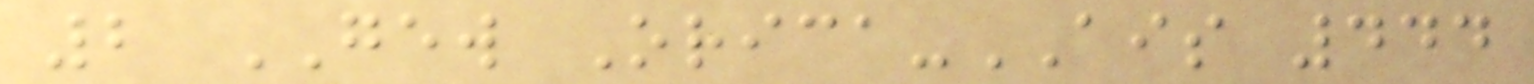2 GEW Orica-AIS 444
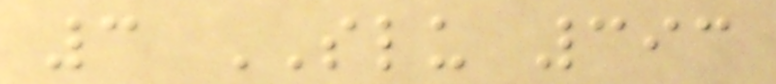3 SLU 393
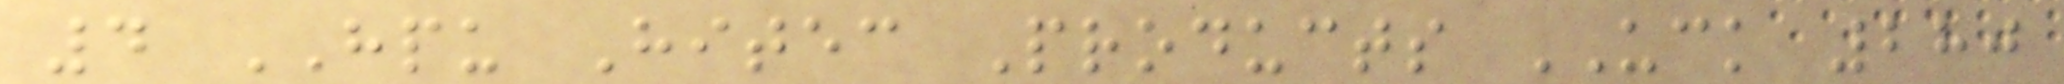4 HPU Hitec Products UCK 280
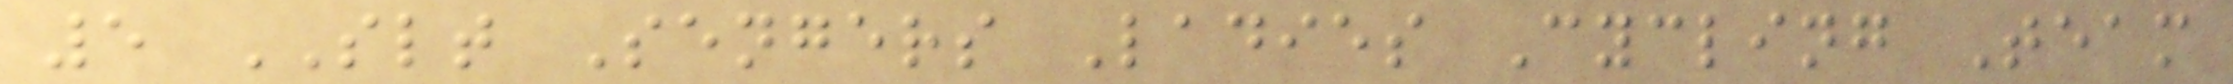5 SLT Sengers Ladies Cycling Team
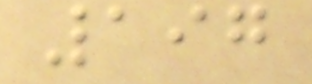197
